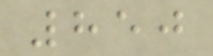850
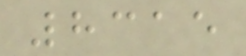8315
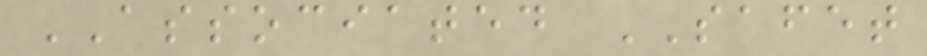ASSOCIATED SAFET
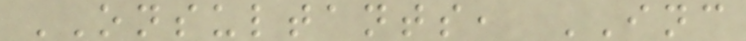ONSULTANTS, INC
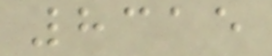8315
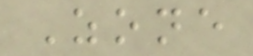Zone
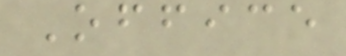Office
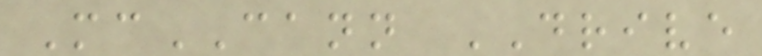McCANN DRIVE
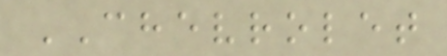CHEVROLET
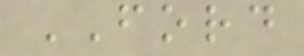FORD
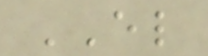EL
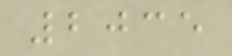2035
